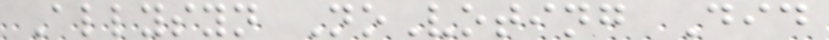Allysyn NoVoting Did
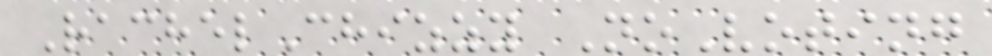RachelChizzy NoVoting
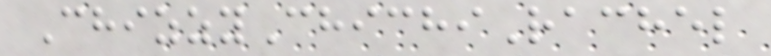ChizzyChichiRachel
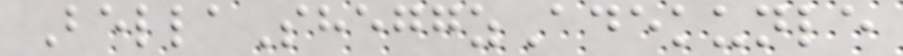BellaSheggzAdekunle
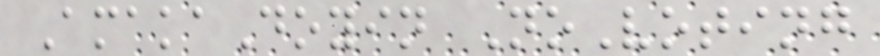AmakaDoyin NoVoting
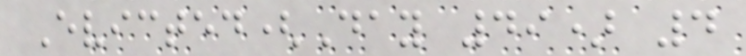Evicted(Day 49) 4
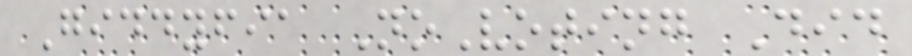Giddyfia NoVoting Did
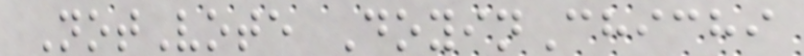NotVote DoyinChichi
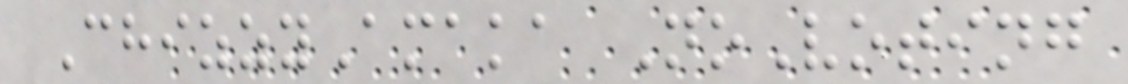ChizzyAmaka NoVoting
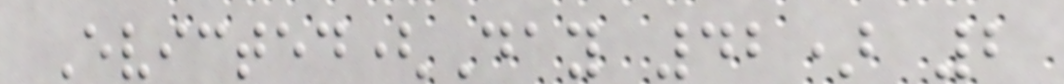Evicted(Day 42) 2
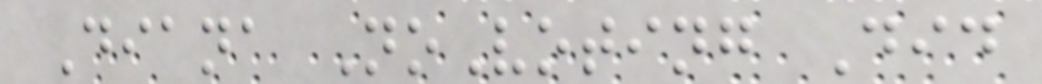Diana NoVoting Did
